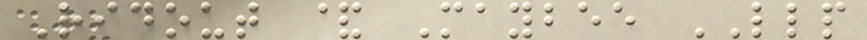Ridout & Maybee LLP
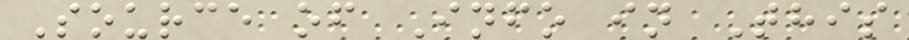Source of Info in This
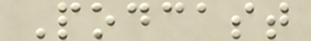Podcast
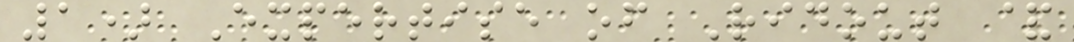1) Expertise of Ridout &
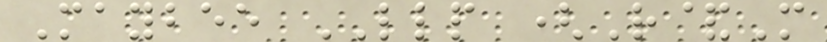Maybee LLP (R&M
